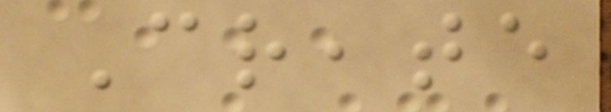Create
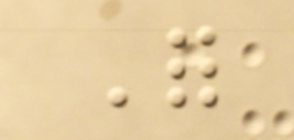For
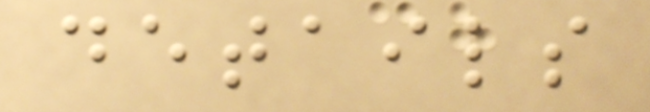details
